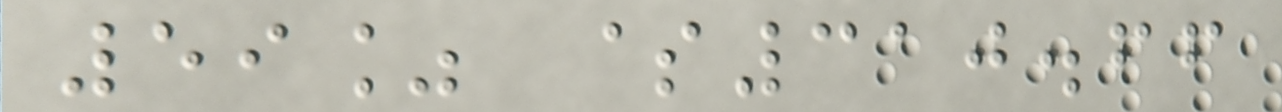59% $310.66
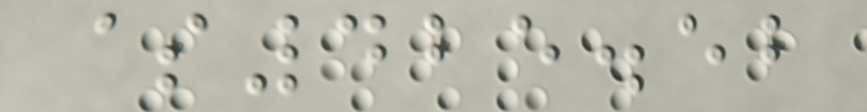$425.52
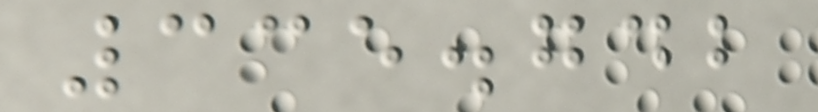335.742
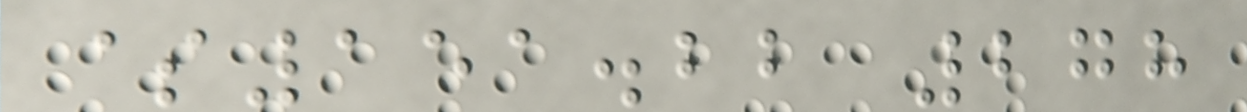$151.22 278
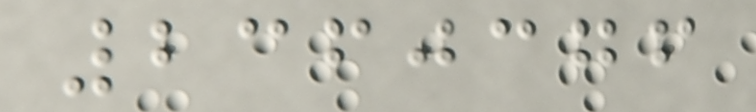2360376
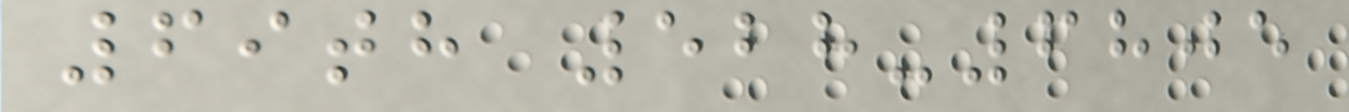69th 528-6805
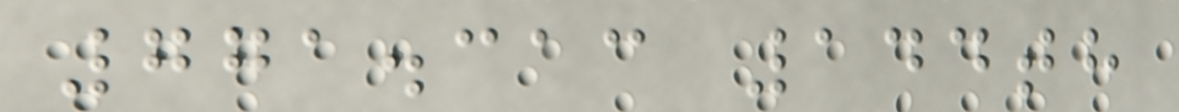771.313 144th
